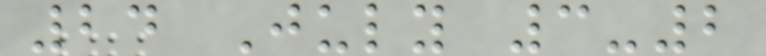24 July 3-2
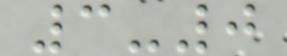3-0
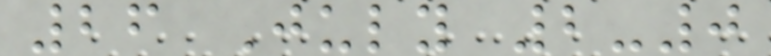26 July 2-0
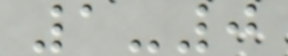1-0
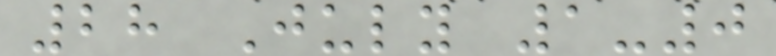28 July 1-0
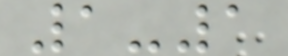1-1
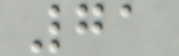71
